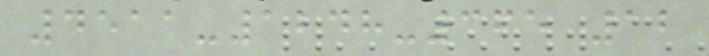4511-1248-365 12
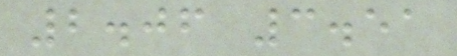2.06 3.51
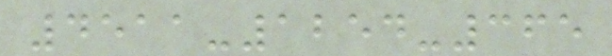4511-1254-365
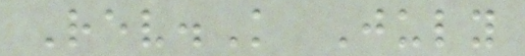Rev.K July
